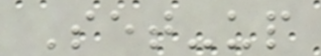Set-up
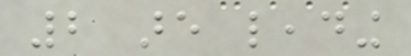2 are leading
